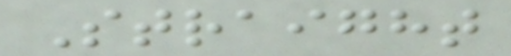Straight
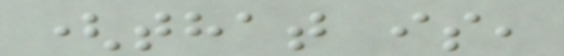(that is,
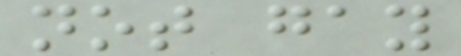not gay
